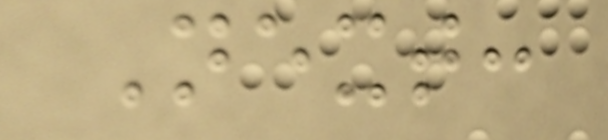Next:
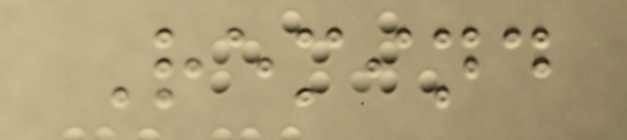Remind
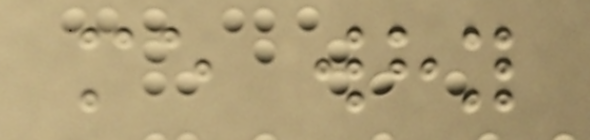me why
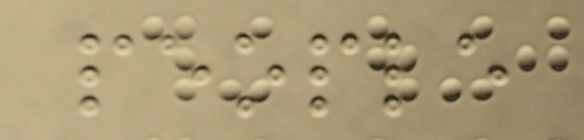people
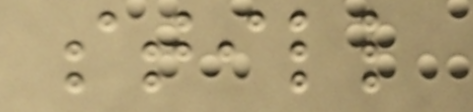still
